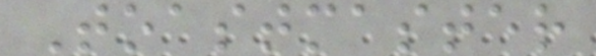Toastmaster
